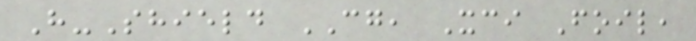H-Shield CG, Xci Foil,
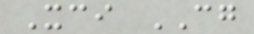Xci CG
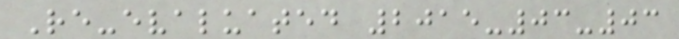Re-evaluated 2015-03-03
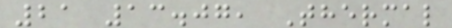21 13.07, Thermal
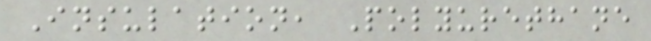Insulation, Polyurethane
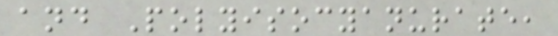and Polyisocyanurate,
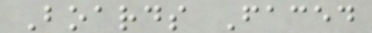Boards Faced
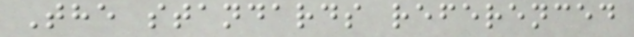The standards referenced
